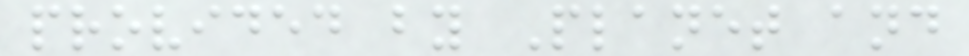provided by Planet and
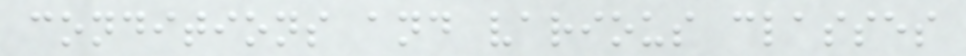conditions and various classes
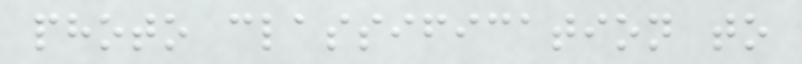photo classification to
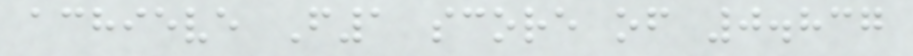achieve F1 score of 0.837
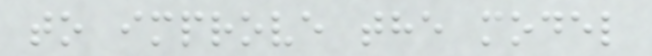to improve the model
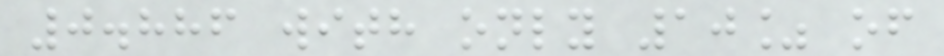0.886 with only 10% of
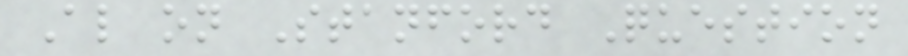Al on Stanford Question
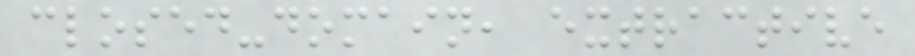closed-domain, extractive
